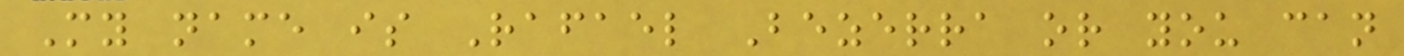My name is Rafael Bezerra or you can
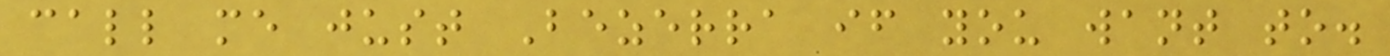call me just Bezerra if you want to.
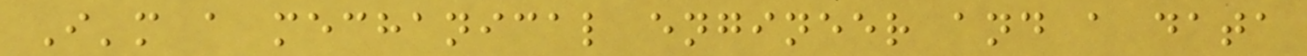I'm a mechanical engineer and a data
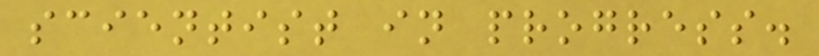scientist in progress.
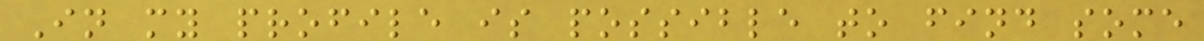In my profile is possible to find some
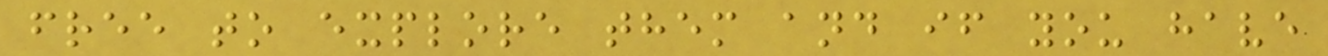free to explore them and if you have
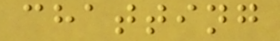chatting
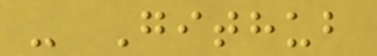- Github
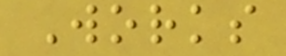Works
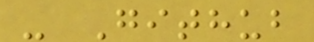- Github
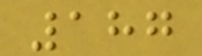187
